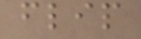flip
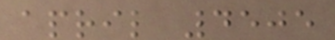april 4505
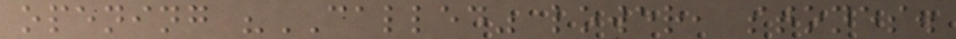opening "CALLED" lower, stones.
